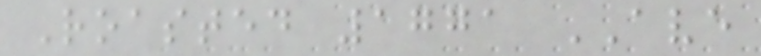Roasted 1771 AVE
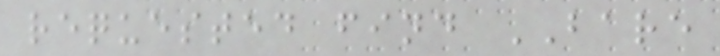requested find BARE
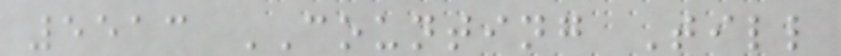5513 COUNTING Till
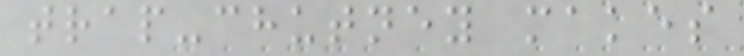trap-chutney makes
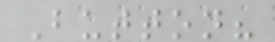Button?
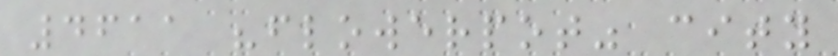4611 "flowerpot" city
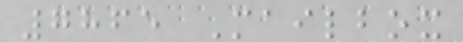7865 Mailbox
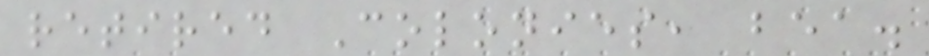retired Colonies, bea.
